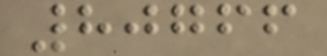80766
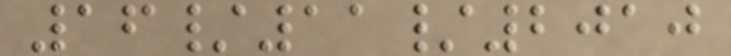16/11/2010
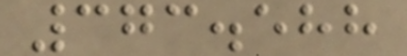373.588
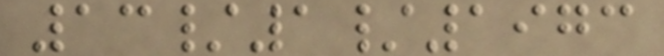13/1/1973
